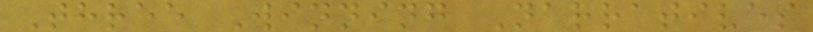Three Winning Narratives
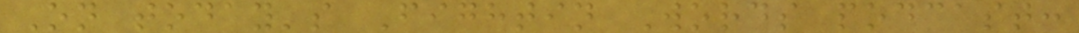On today's Fightin Words podcast:
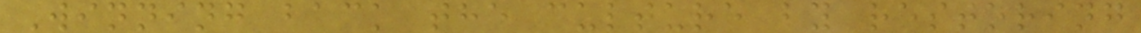Winning back the culture by restoring
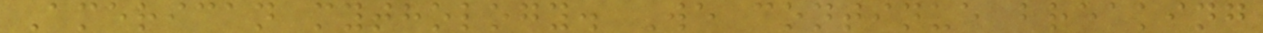American mythology. We continue breaking
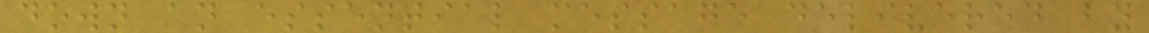down an essential message delivered by
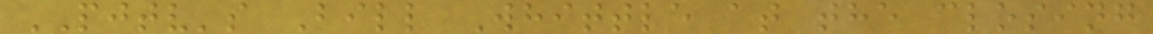PJTV's Bill Whittle at the closing
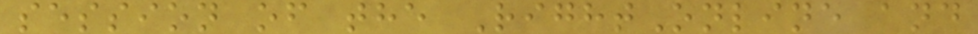session of the RightOnline and
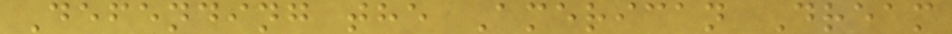Defending the American Dream
